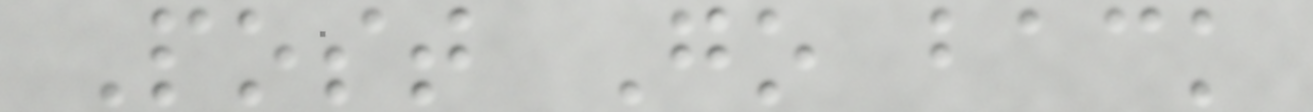Post Go back
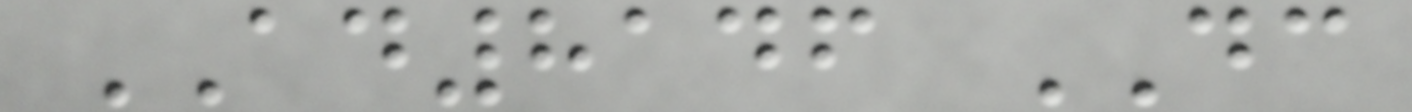AD8146 DC
